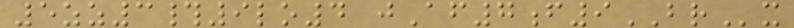5zz3#9lo4 jAf7f9BRx
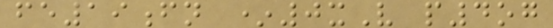fe19fn *0xV p4og
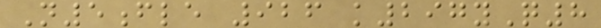N5fle 926 k297yQ8
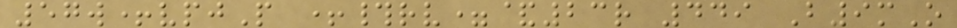57w+vpjP +#rv=&23r 449 B9mO
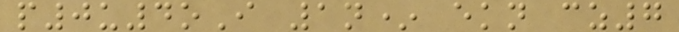p0u4oI 1n* ekn cz7
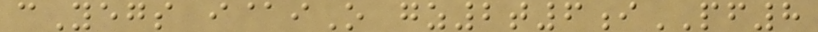cYegs i@iO gz2t6iPF8
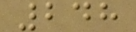248
